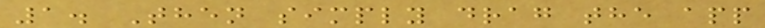1. Then simply drag the app
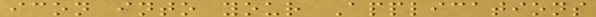icon into your Applications
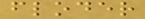floder
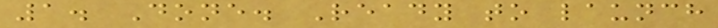1. Done. Ready to launch
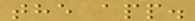the app.
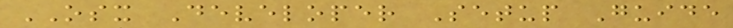OSX Developer Setup Guide
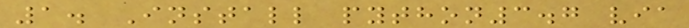1. Install python3.7 via
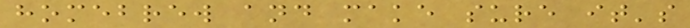homebrew and make sure it's
